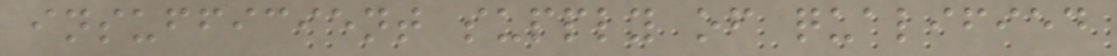insufficient supply of qualified
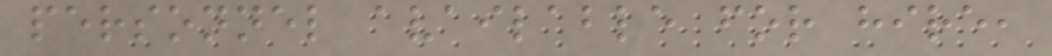personnel available for hire,
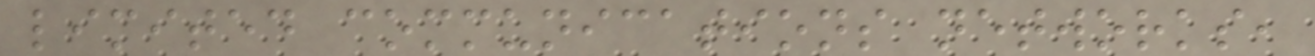limited communications networks,
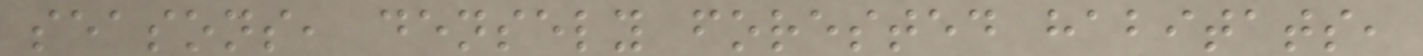seasons, densely forested habitats,
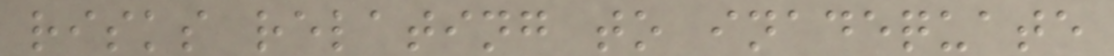risks relating to inadequate
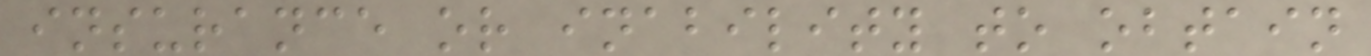insurance or inability to obtain
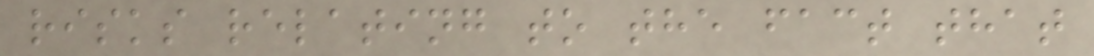risks relating to the fact that
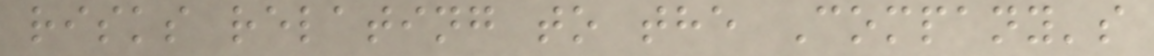risks relating to the Company's
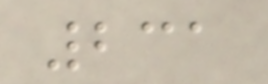231
